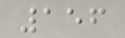156
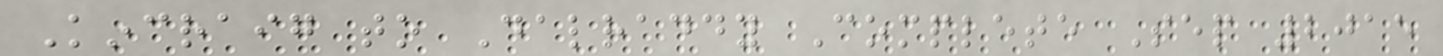Kincraig to Dalraddy Complete Sep 2015
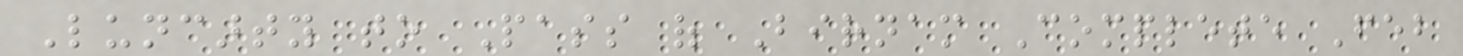Luncarty to Pass of Birnam Complete Feb
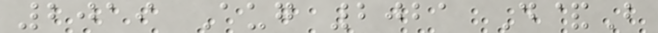2019 Aug 2021 D&B
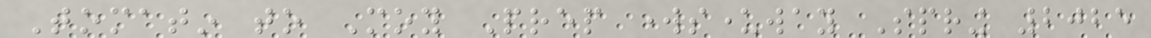Tomatin to Moy Prep worksunderway Spring 2025
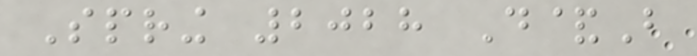Spring 2028 D&B
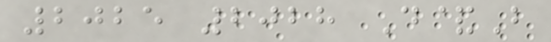2025 2028 D&B
